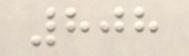808
